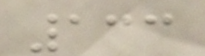133
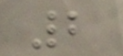2
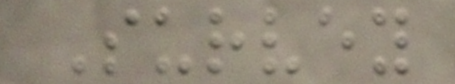Survey
